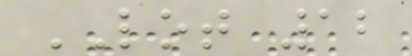LOT 12
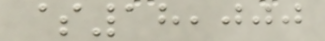$18,000
